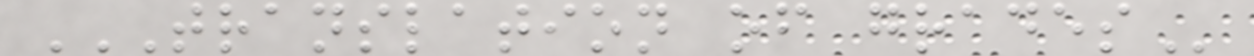TRANSLATION OF GRADES
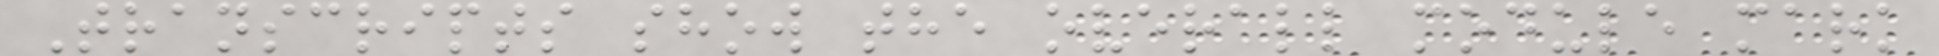Transcripts show the overall module mark
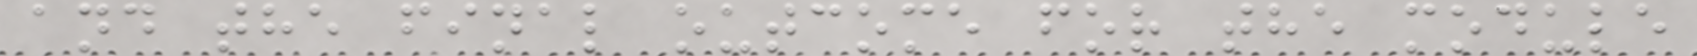and the final outcome for the module
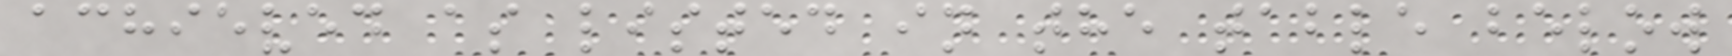achieved as listed in the table below
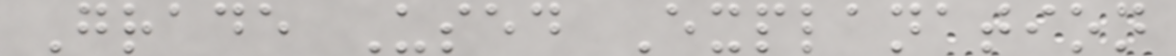Grade Used Explanation
